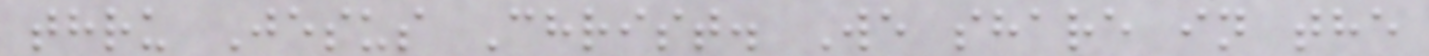thru Jesus Christ. We share in the
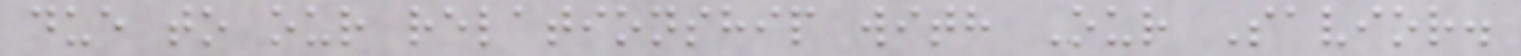due to our relationship with Our Savior.
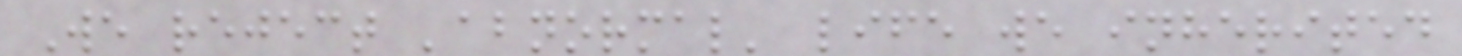We reject 'abnormal' life we inherited
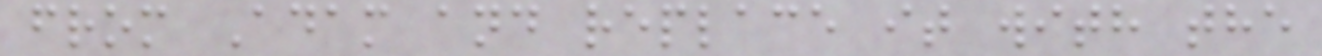from Adam and replace it with the
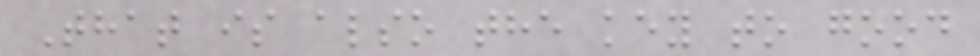That is also the key to good
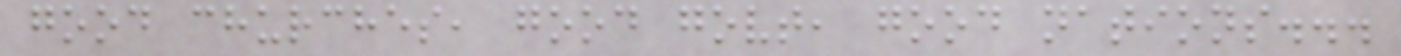good churches, good govt, good nations...
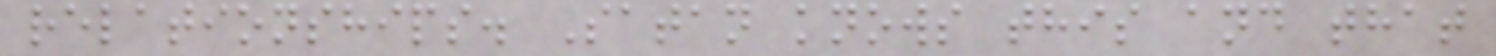relationships. Satan knows this and that
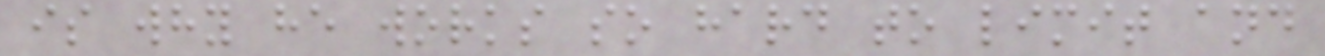is why he works so hard to limit and
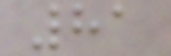81
